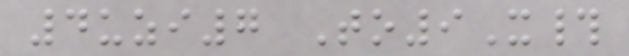4uzi7 To9X#
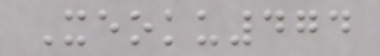Xeoku474
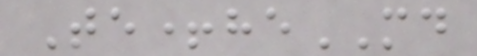Te+heMD
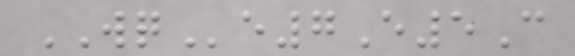WQe7E5C
